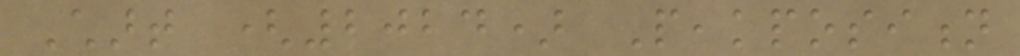Chart (2024) Peakposition
